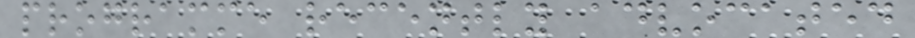programme recently advocated
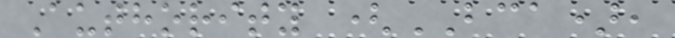Authority (BCA),
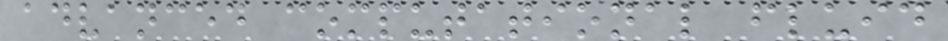advanced computational fluid
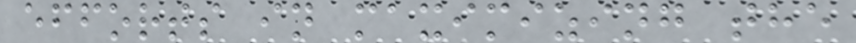efforts in maximizing the
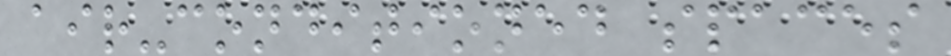air-conditioned spaces
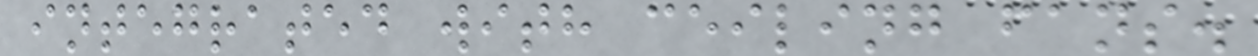integrated with ceiling fans.
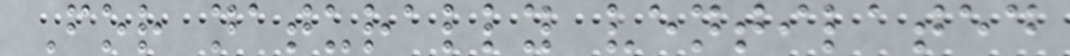For naturally ventilated
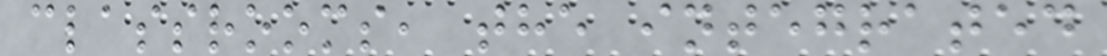classrooms, the integrated
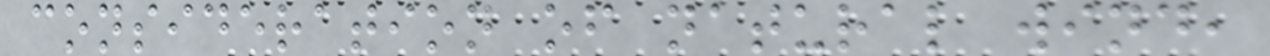consideration of natural wind,
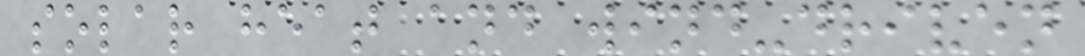solar heat and wind-driven
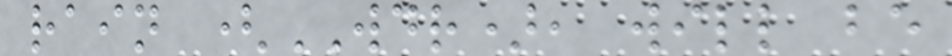rain (WDR), will be
